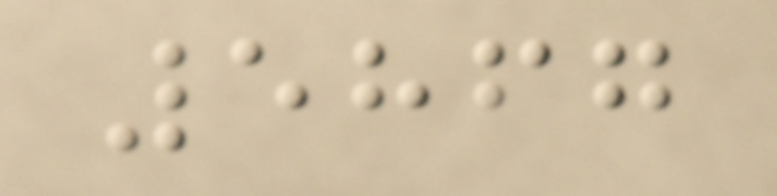5867
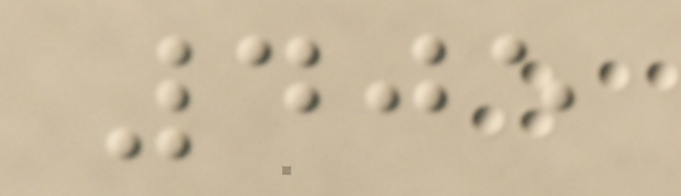405
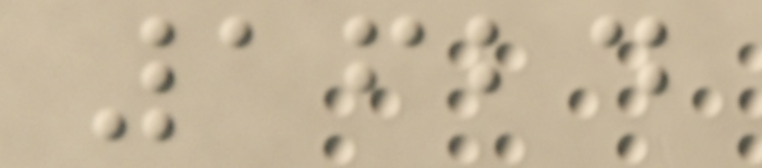1624
